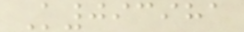K093981
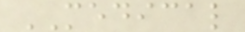MEDICAL
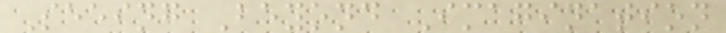Seeing Beyond Imagination
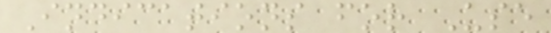Indications for Use
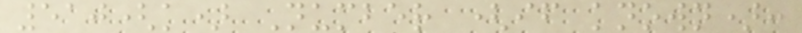510(k) Number (if known):
